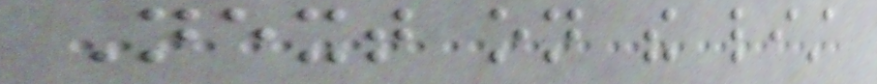Next on the list
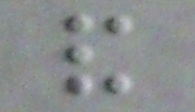and
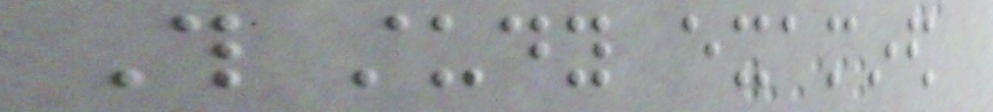This study examined
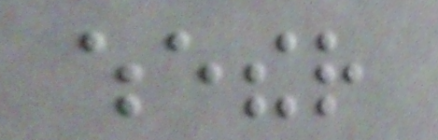whether
